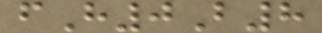fH0B8
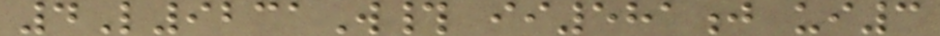4L9231W# ii581j ui3
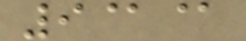9@@
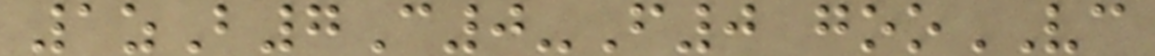1zB7C0-F0 gooVC
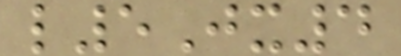l5Jx4
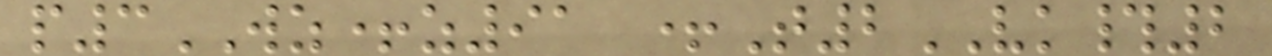p3WZ+z91 +T2VK#2
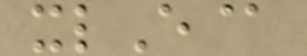xlE@
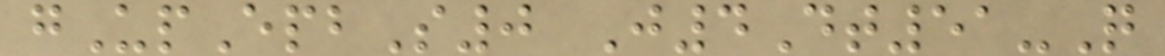gUpEpbS0 J4Dt51-Q
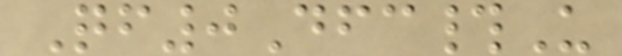Qf0Dfc#U
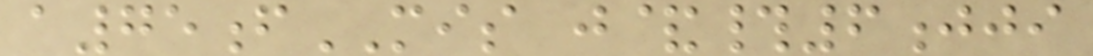a75fMIS j&#6jji
